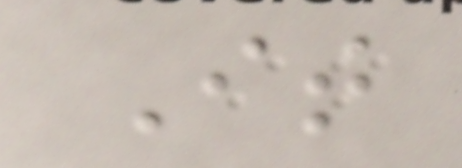It
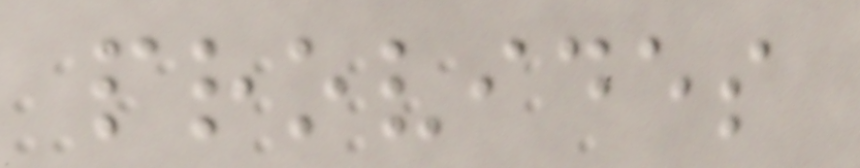provides
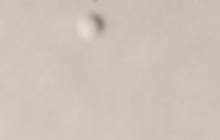a
